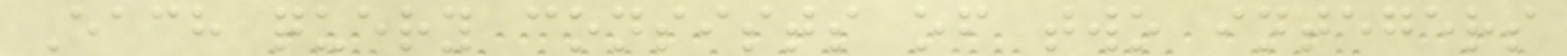Each query consists of two integers
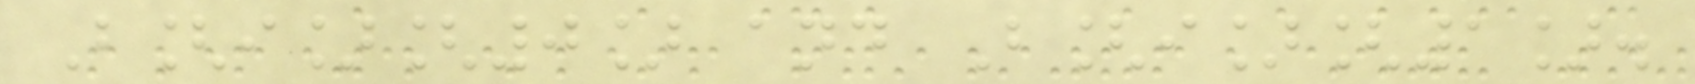B[i][0] and B[i][1].
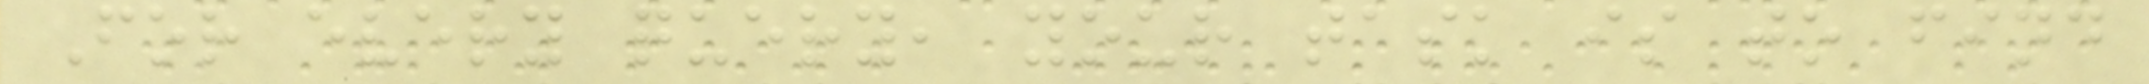For every query, your task is to find
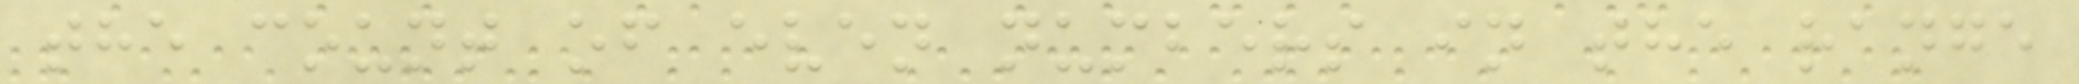the count of even numbers in the range
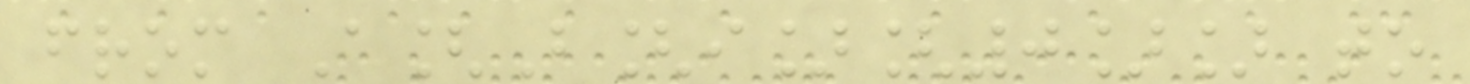from A[B[i][0]] to
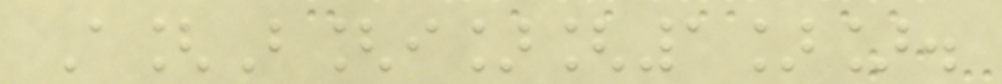A[B[i][1]].
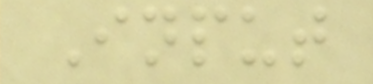Input
